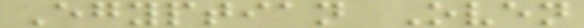Egyptian Oven
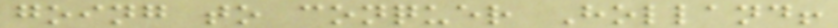going to conquer Holland!
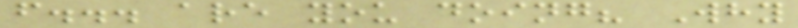f... are you doing? Why
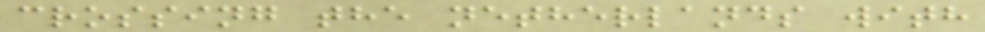crossing the netherlands with
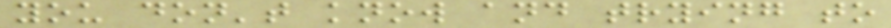you don't know and trying to
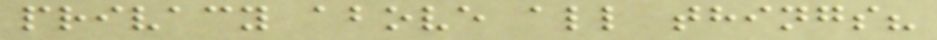privacy above all things?
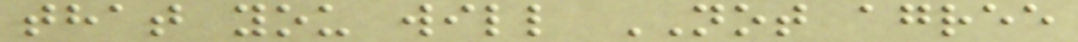that you will NOT agree
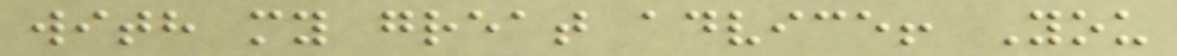with my great advice! You
